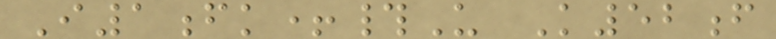I1fk+#U K52f
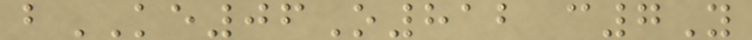bKE06O812 c7Y
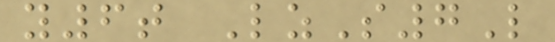y6t LzS7L
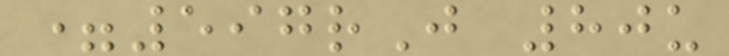=597rJ 80u
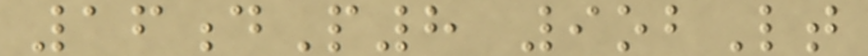16dP8 9obLt
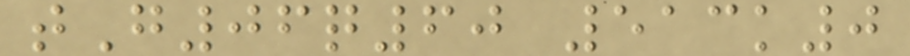tG06q60 513k0
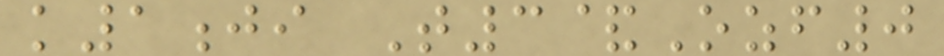k1ji T3&Ozf0
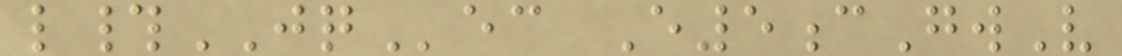l#JQec E5cGwV
